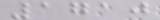1710
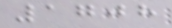1708
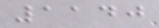1140
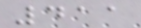411
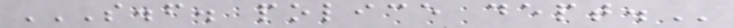S.F. POLICE DEPT.
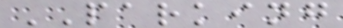PARKING
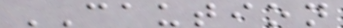CAUTION
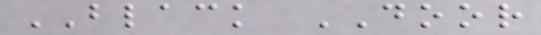BLACK DOOR
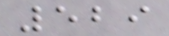529
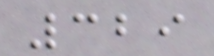329
